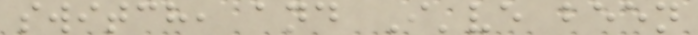switch, and I've been
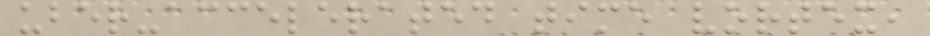uber-accelerated time vortex,
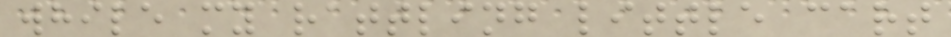while my rattling little cart
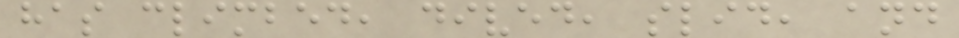has climbed, dived, slid, and
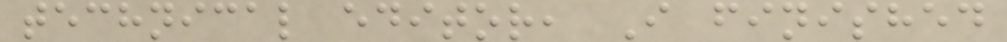technical editor, I finished
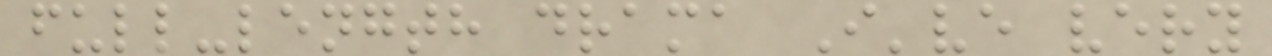full-length drama I've very
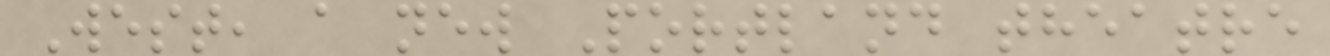West, a new Portland theatre
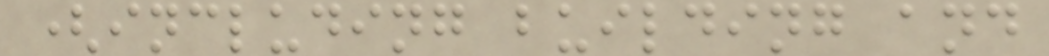(including building and
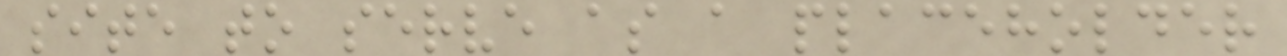site to serve as a placeholder
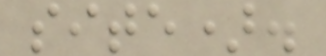site).
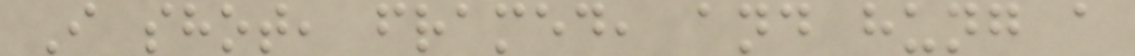I shot, framed, and hung a
